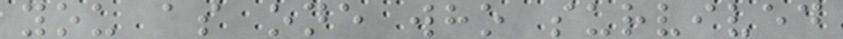you as one who survived
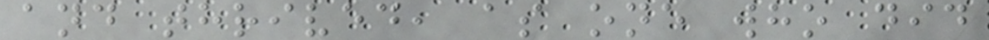and thrived, as one who did
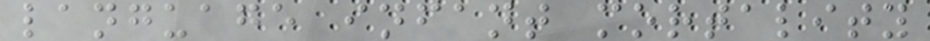language infant mortality
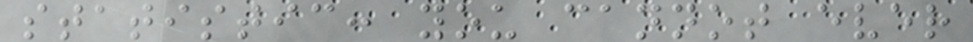statistic: you cannot ever
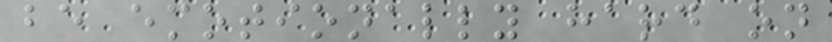be emotionally hard on
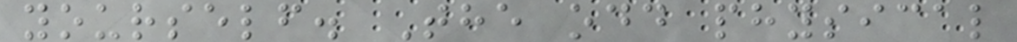yourself. The odd physical
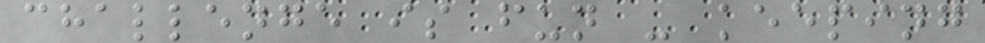challenge is fun - keeping
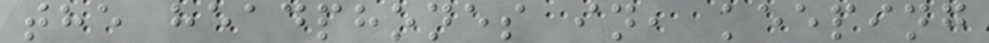the headphones in, keeping
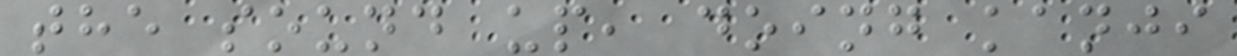the sound up, doing kanji
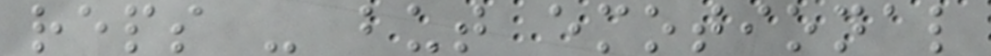reps - but emotional
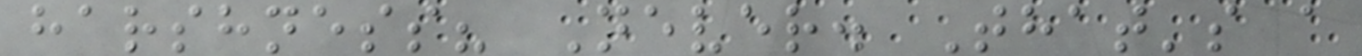harshness? Never. That's a
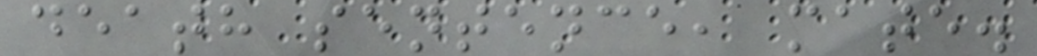death sentence, mate.
